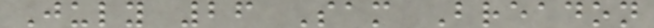July 26 Sam Breadon
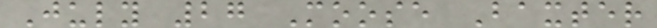July 27 Moose Baxter
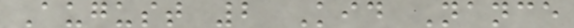August 2 Kid Nance
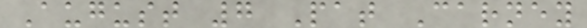August 7 Pat Carney
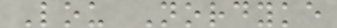Lou Nordyke
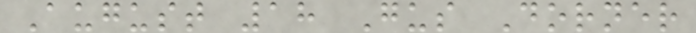August 18 Gus Dorner
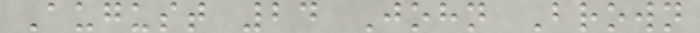August 24 John Brown
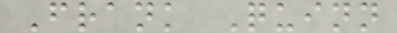Frank Quinn
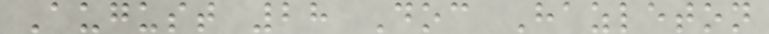August 28 Doc Hazleton
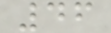46
